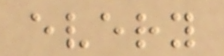every
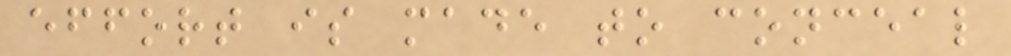effort is made to conceal
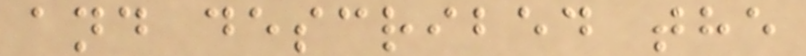and described the
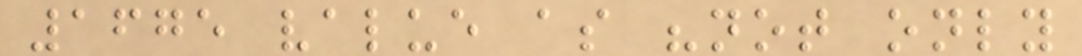1675 value as "not only
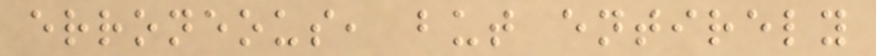erroneous, but entirely
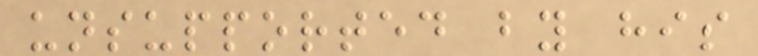unsupported by his
